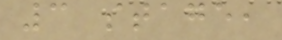3 stage,
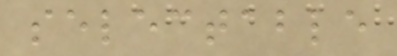selectable
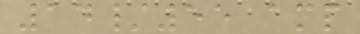14/55 amp
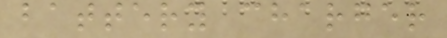battery charger
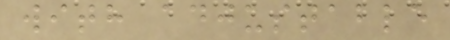with adjustable
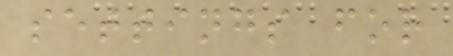settings for
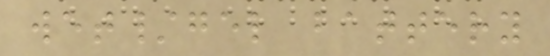wet/gel battery
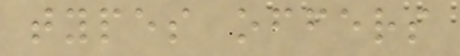types offers
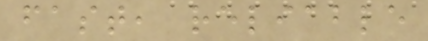fast, reliable
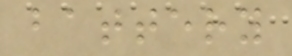battery
